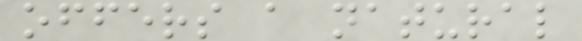offers a natural
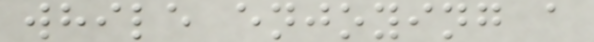while enjoying a
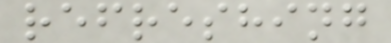refreshing
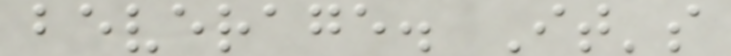beverage. It's
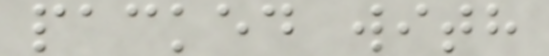packed with
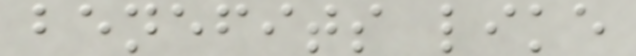benefits like
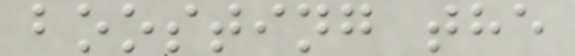boosting the
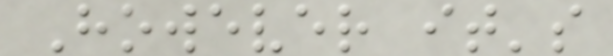However it's
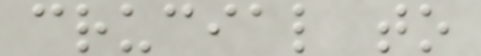crucial to
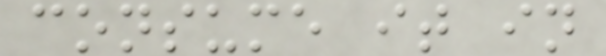consume it in
